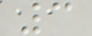3
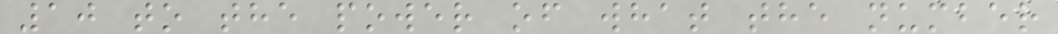10 to the power of what the number
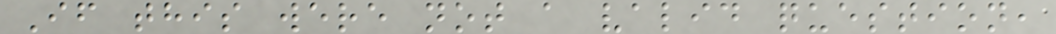If this were not a valid question,
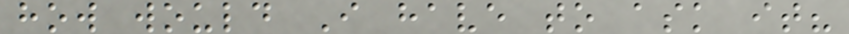how would I have to ask it?
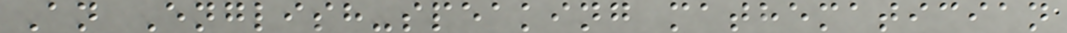An English-speaking mathematician
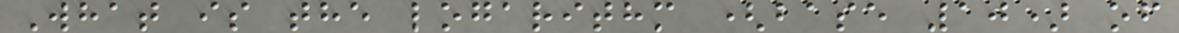What is the logarithm (base 10) of
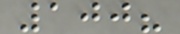100?
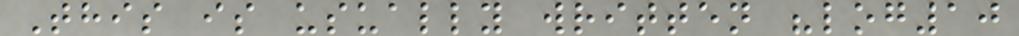This is usually written "log10
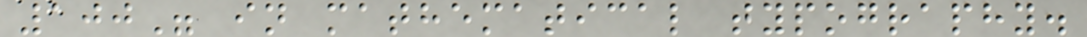100" in mathematical typography.
